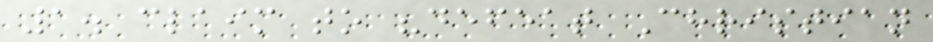1. claim to "defeat Christian
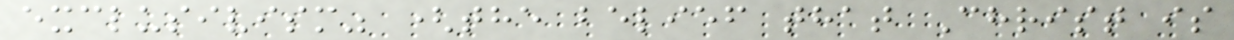exclusivism" (the belief that Christ is
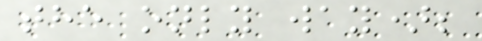the only way);
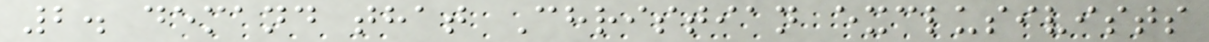2. demand that Christian exclusivists
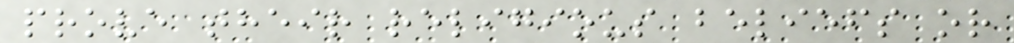prove their religious beliefs or
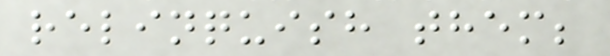relinquish them;
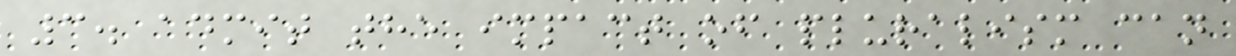3. admit the impact of pluralism can
